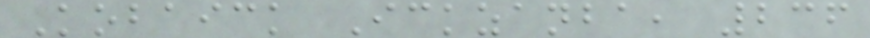Kobaick Ickzanba, 236
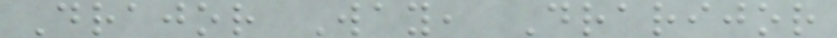Drajor Way, Drarijor
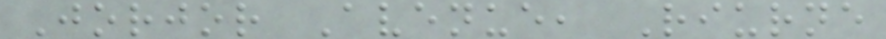Jorjor Avenue, Riurne
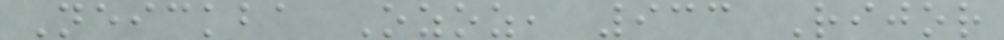Neickba Ozoz, 933 Rijor
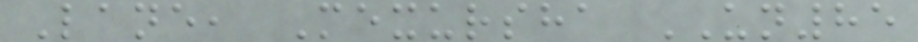Lane, Mexursha UN85
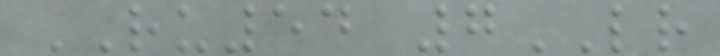RU54 7LR
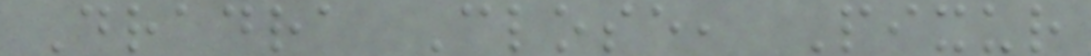Dradra Close, Pixur
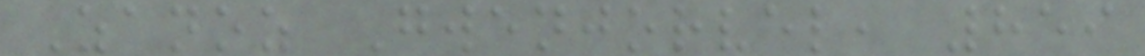Zanoz Gwenjorvel, 859
